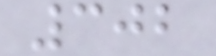302
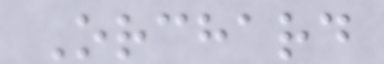Orchard
